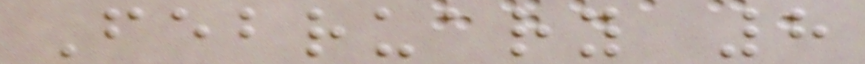February 8
